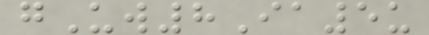gUw8Ia5u
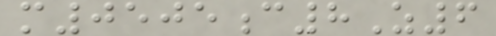m0505c8Z6
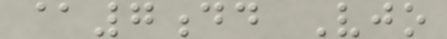@7dd Vjo
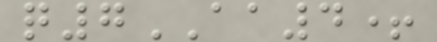q7AA4+
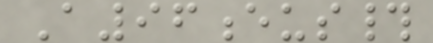A96eus#
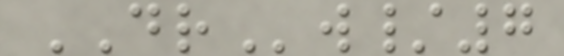DRw/7
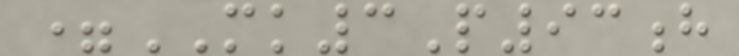=MK3P93h
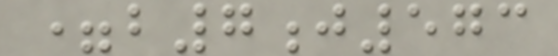=b7j573
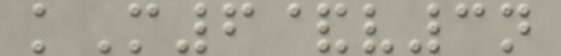kM6&v3n
